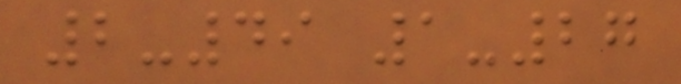2-49 1-27
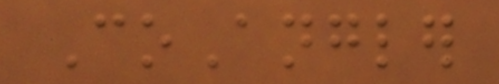CoAngler
